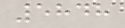5848
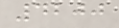4200
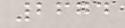2674
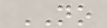NO
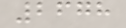2678
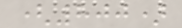(800)
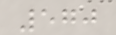570
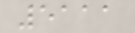5111
